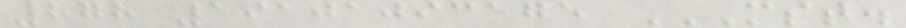278 19101093175 MST.
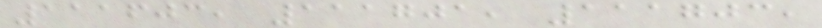111603, 111701, 111703,
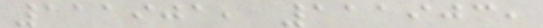111901, 111903,
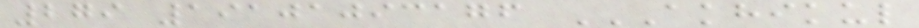279 19101093176 AKHIKUL
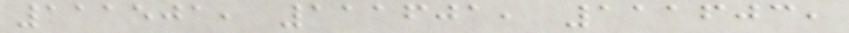111501, 111601, 111603,
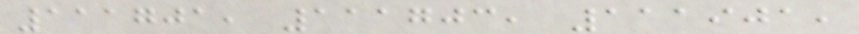111701, 111703, 111901,
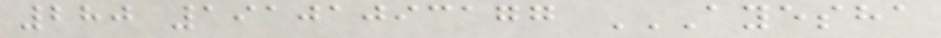280 19101093177 AYESHA
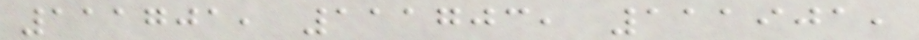111701, 111703, 111901,
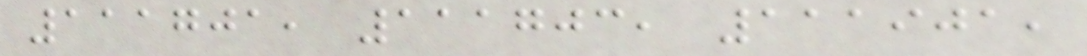111701, 111703, 111901,
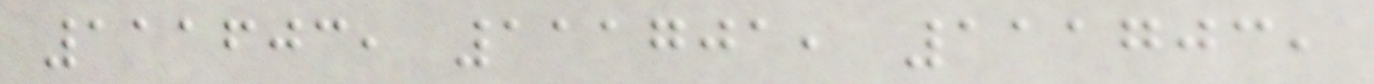111603, 111701, 111703,
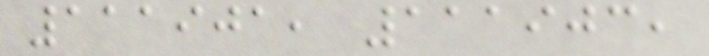111901, 111903,
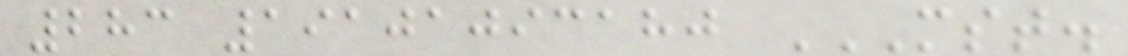283 19101093180 MST.
